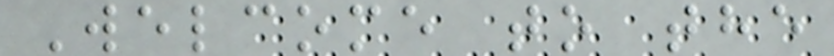Welcome to the
